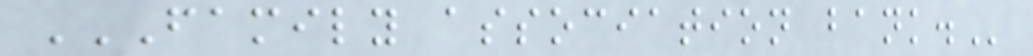FAMILY ASSOCIATION BANK.
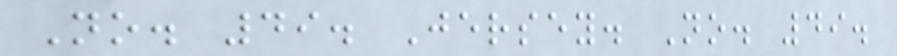No. 49. Jersey. No. 49.
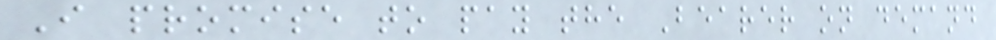I promise to pay the Bearer on demand
